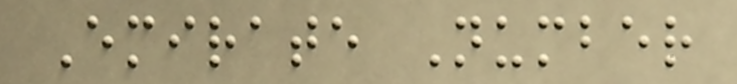Emirate Number
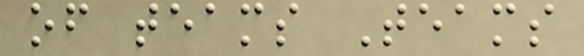of teams Teams
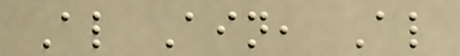Al Ain, Al
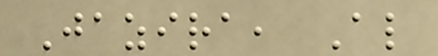Jazira, Al
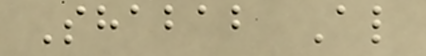Shabab Al
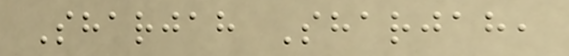Sharjah Sharjah,
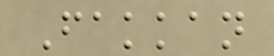Fakkan
